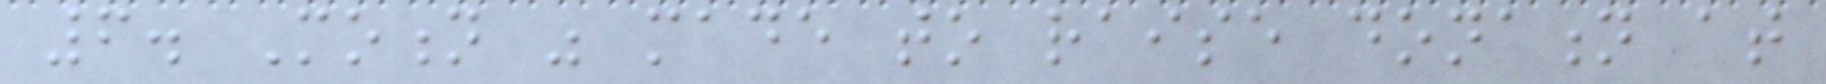6. Motion was made to raise donation at
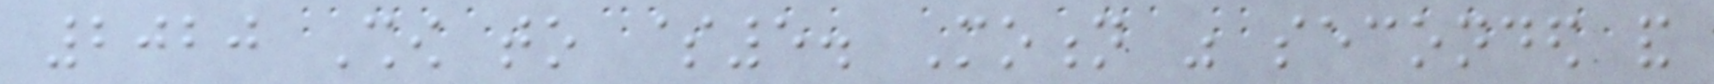2020 Show to $5. Motion was seconded and
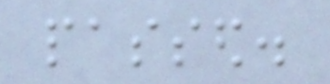passed.
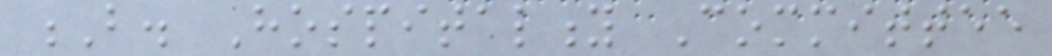B. Hospitality Committee
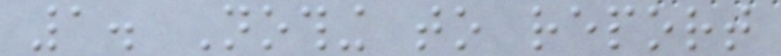1. Nothing to report
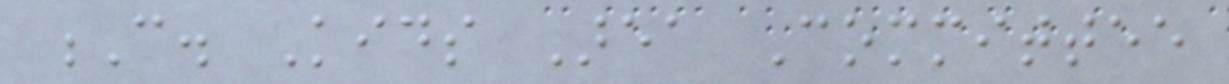C. Kids Area Committee
